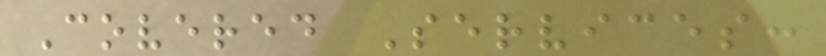Covered Services:
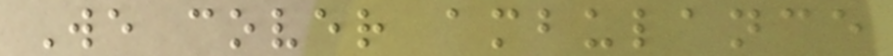We cover ambulance
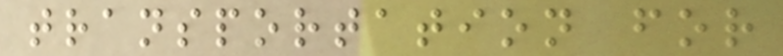transportation for
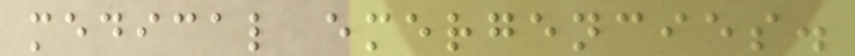medical emergencies.
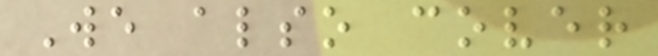We also cover
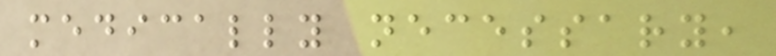medically necessary,
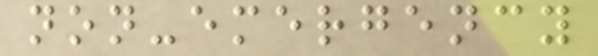non-emergency
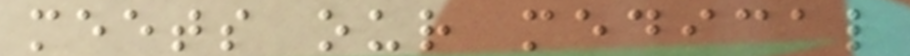meets our medical
